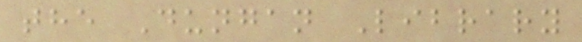the Dungan Library
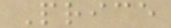Price
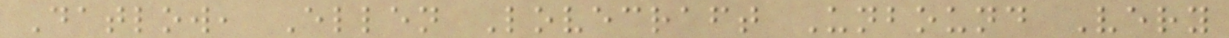Datlow, Ellen Lovecraft Unbound Very
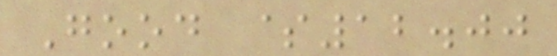Good $12.00
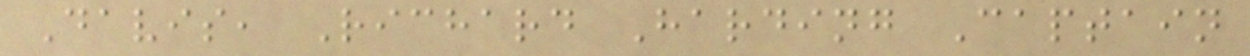Davis, Richard Harding Captain
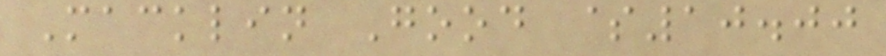Macklin Good $10.00
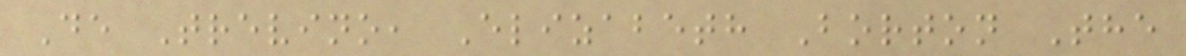De Trevino, Elizabeth Borton The
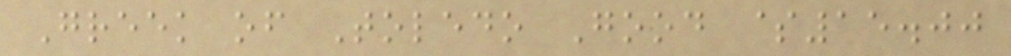Greek of Toledo Good $15.00
